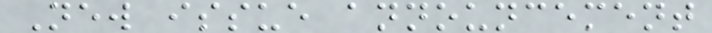New issue announcement
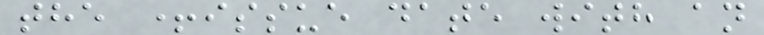the +issue date with an
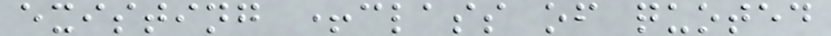existing +class of quoted
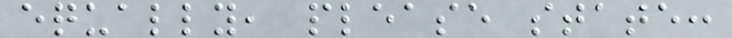equally, please state:
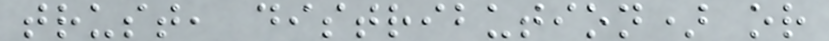trust, distribution) or
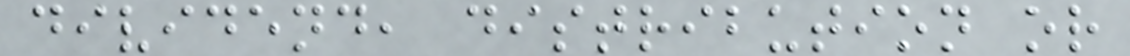dividend, distribution or
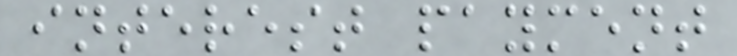interest payment
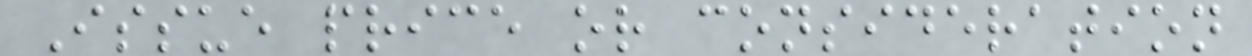Issue price or consideration
